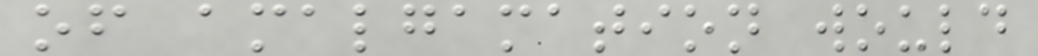of amalgamation would
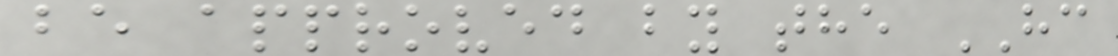be approved by the HC
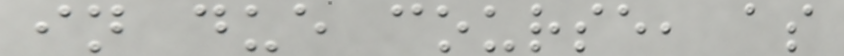in due course, as
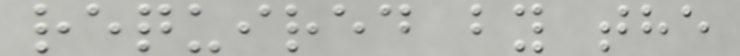required by the
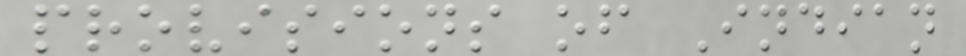provisions of Indian
